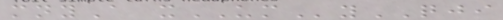mnyA xUMyQJI
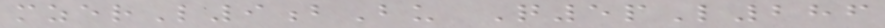mzerL9bBu Q5pL286
